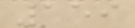159
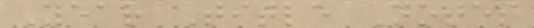Year Title Notes
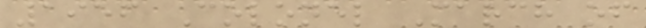1956 Colonel March of
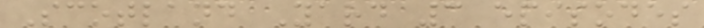Scotland Yard 3 episodes
